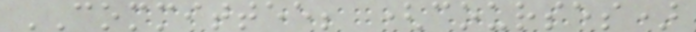COMMITTEE; (courses)
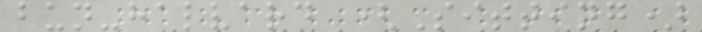bun-halvard (Sitting)
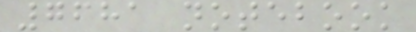7681 notebook
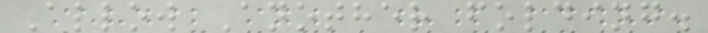Allow Another folding.
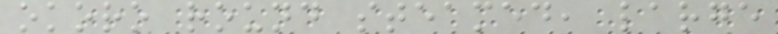okoro round steamed, large
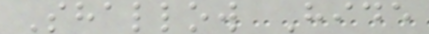Shallow Hide
